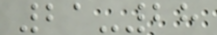21-28
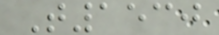T1530
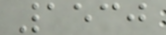1530
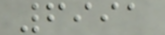6991
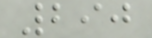290
